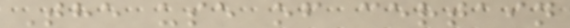The use of certain
